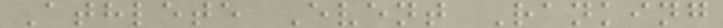Athlete Event Ranking
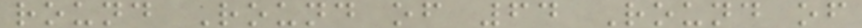round Round of 64 Round of
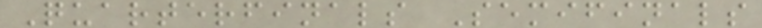Quarterfinals Semifinals
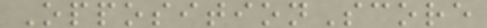OppositionScore
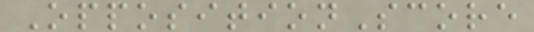OppositionScore
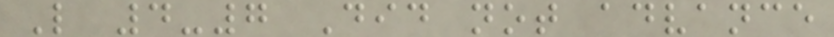L 4-7 Did not advance
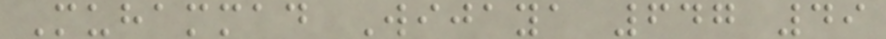Muhammad Wijaya 647 49
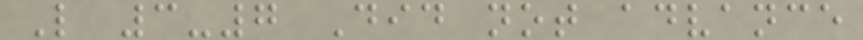L 3-7 Did not advance
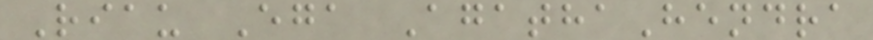Riau Ega AgathaHendra
